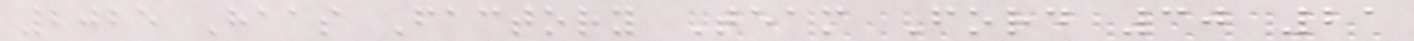2025 Haas Factory Team Ford 30 21
